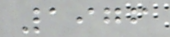1976
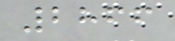2866
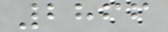2866
